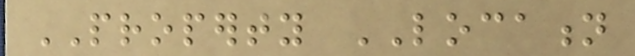PROPERTY LOCATION
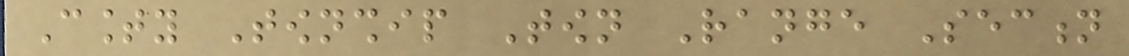County Township Town Range Section
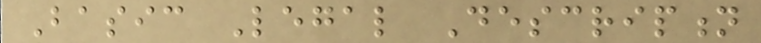Basic Legal Description
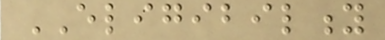ELIGIBILITY
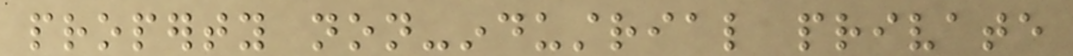property non-industrial private
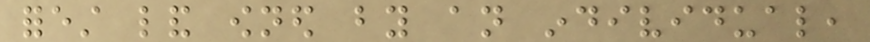forest land owned by an individual,
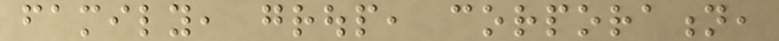family, group, corporation,
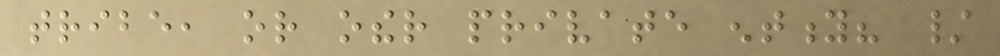tribe, or other private entity? /
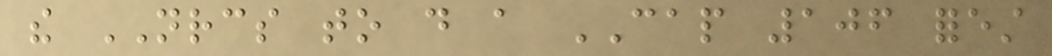the NRCS to do a CAP 106 forest
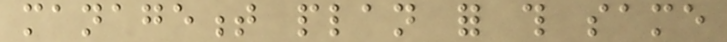management plan for this same
